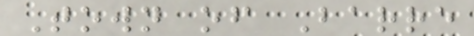Town of Barre
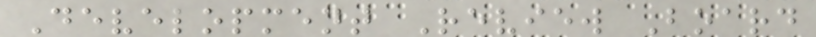Development Review Board
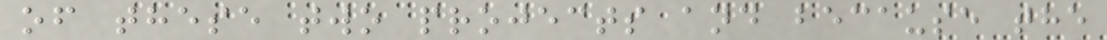of these two projects and because the
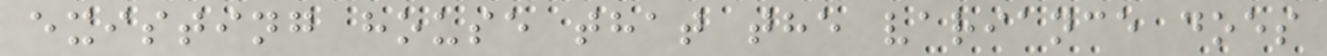existing house that the variance does
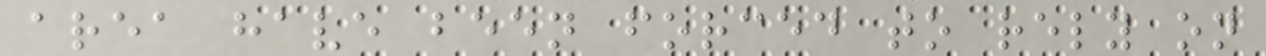area have been forced to rely on
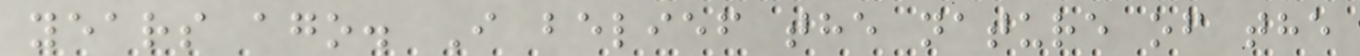years ago. I belief the nature of the
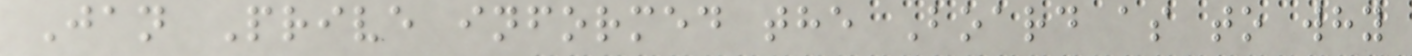Jan Prive informed the Board as to why
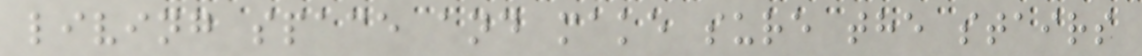living space and make sure the stairs
